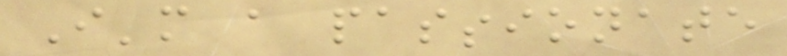I'm a passionate
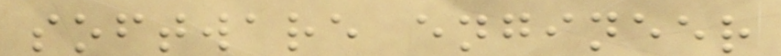software engineer
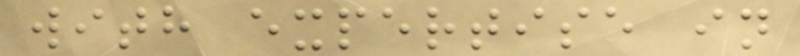with expertise in
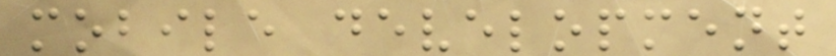mobile development
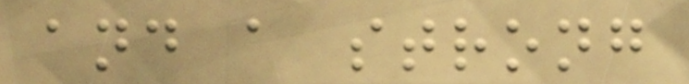and a strong
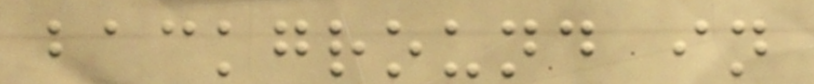background in
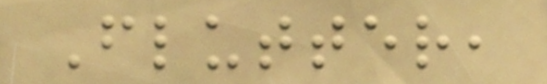Flutter,
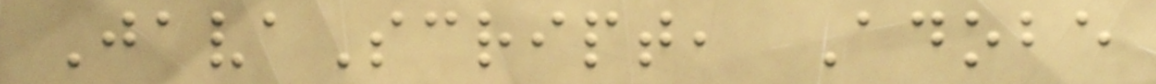JavaScript, Adobe
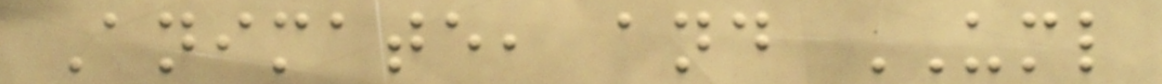Animate, and UML
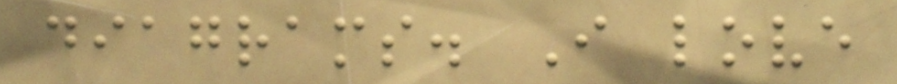diagrams. I love
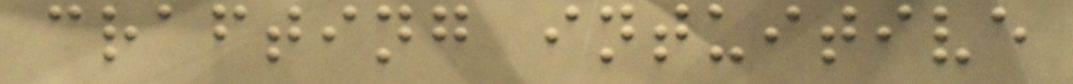crafting intuitive
